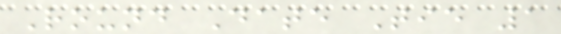Round Date Tie 1
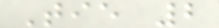Tie 2
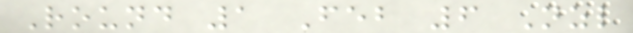Round 1 Feb 6 Nzl
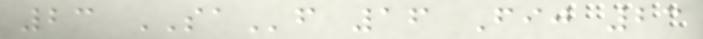23 SAf 16 Fij 23
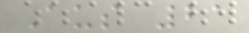Aus 21
